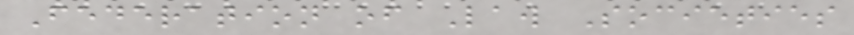Federation of Law Societies
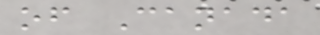of Canada
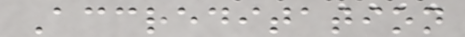Accreditation
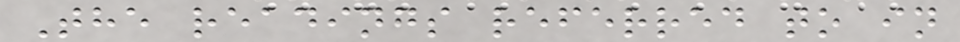The readings referred to in
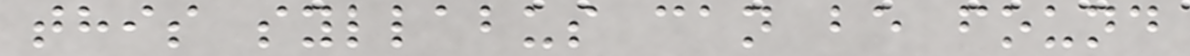this syllabus can be found
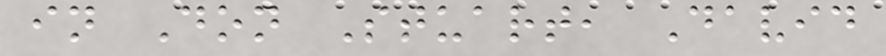in Don Stuart, David
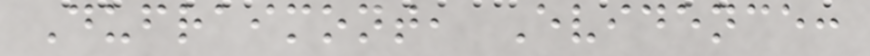Dufraimont, Evidence:
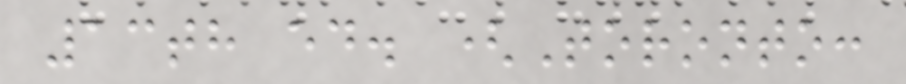13th ed. (Toronto:
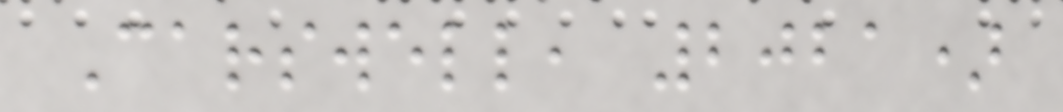Carswell, 2021)
